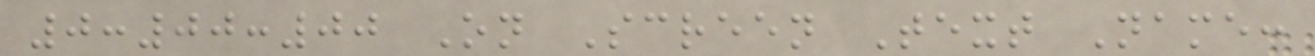0:00:00 On Screen Text Name:
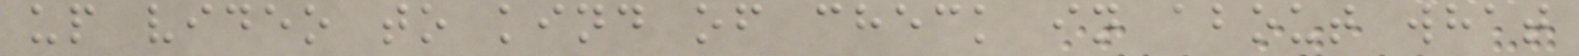up video to kind of check in about what
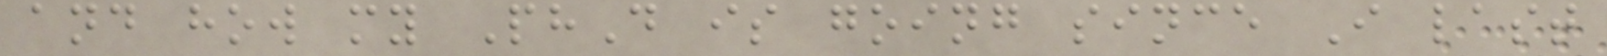and how my PhD is going since I last
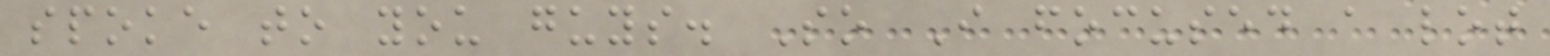spoke to you guys. So I focused a lot
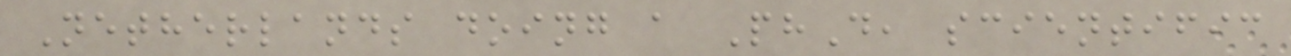Netherlands doing a PhD, scientific
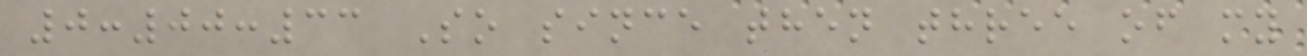0:00:33 So since then three of my
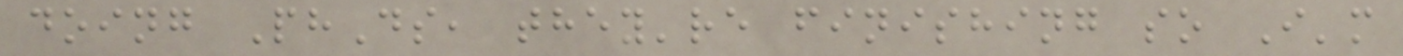doing PhDs, they're finishing so I'm
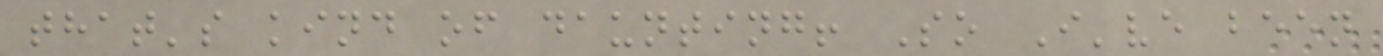that's kind of daunting! So I've been
